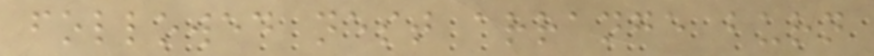followed nest arrange burn
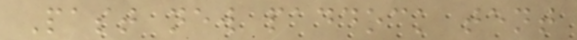Past new paddock tent
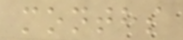months
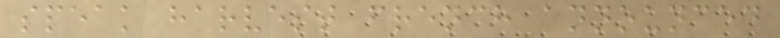speak harvest french announced
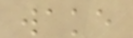wake
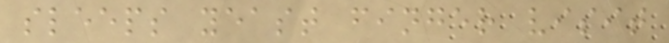sleeps yeast finger visit
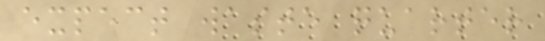expect waste quarter
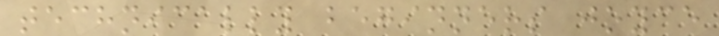technically beginners joyce
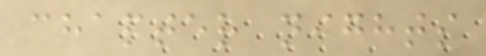chapter nights
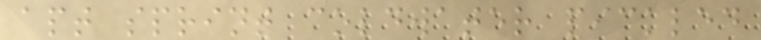apt sprint coldwater pickled
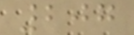207
